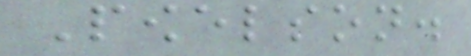Powelson.
